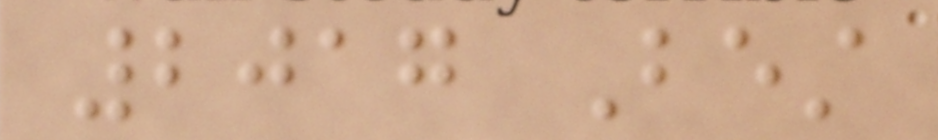2017 Best
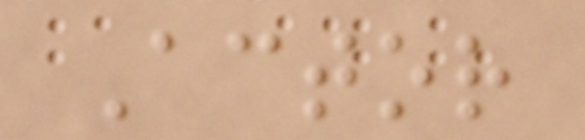Actor
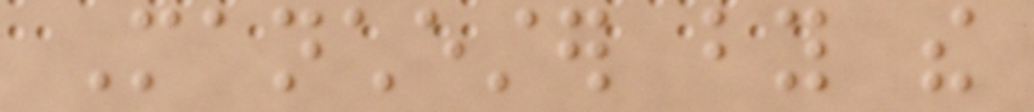Manchester by the
